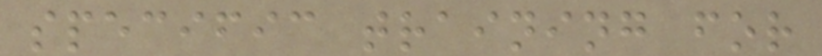specific training for
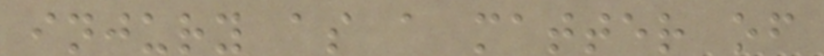injury as a matter of
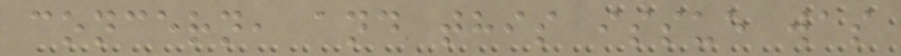concern, and this issue was
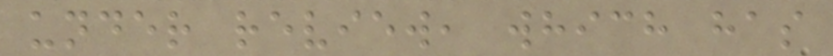under review, which has
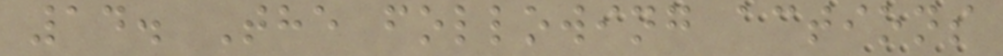14. The following actions
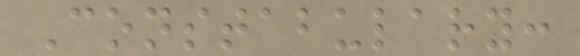Constabulary:
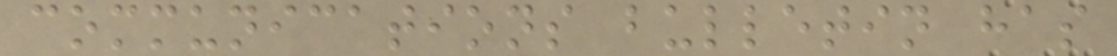communications bulletin has
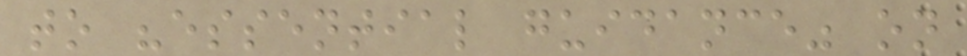to "essential guidance" on
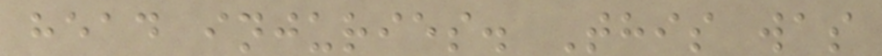head injuries. This was
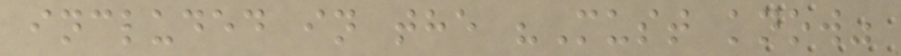included in the "Must know"
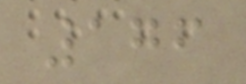176
